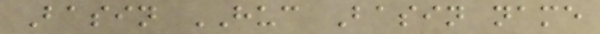Basin HUC Basin name
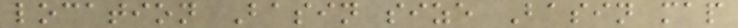location Basin size Basin map
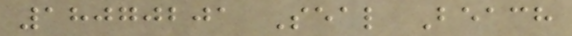18070201 Seal Beach
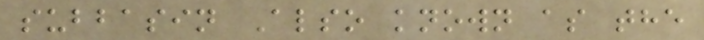subbasin Also known as the
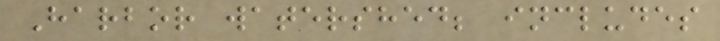Harbor watershed; includes
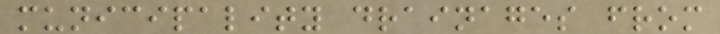municipality drainages from
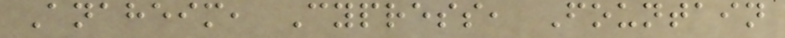Anaheim, Cypress, Fountain
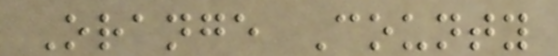Orange County
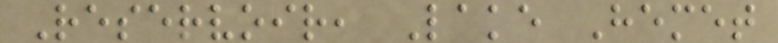Reservoir, Lake Hemet
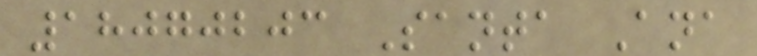18070203 Santa Ana
